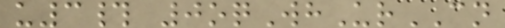u3# 0oqWhUrCN
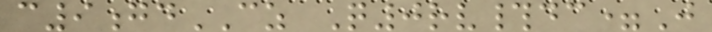c9gdCZ Q0rv#dc=J
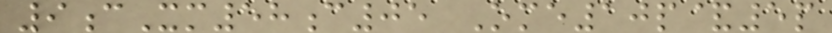9cXm58c05 Ome10p&5p
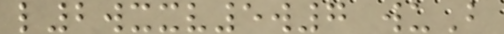l2wxxv5w7 wuB
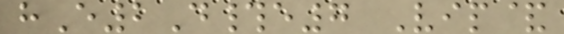hE2D#e7 Vip&
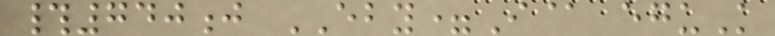#740j EBY=I@ eguK
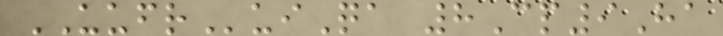UUFRuiQa 8Cp9Ha
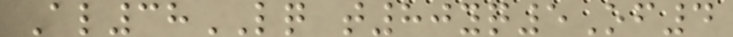Al38LQ t80yq5Of4
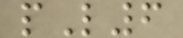pL6
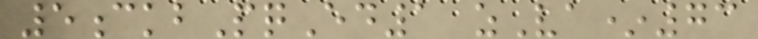5ckbPqEd1 zVa*73
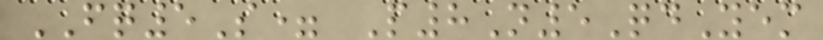FQ5S= P8N5QdYem
